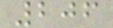206
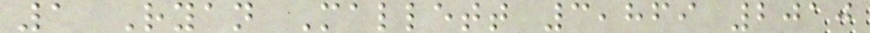1 Ryan Mallett 3,869 2010
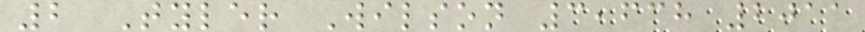2 Tyler Wilson 3,638 2011
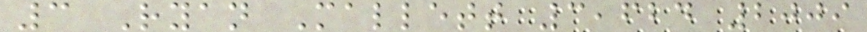3 Ryan Mallett 3,624 2009
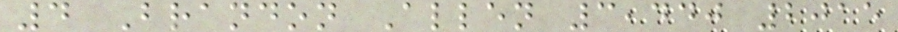4 Brandon Allen 3,440 2015
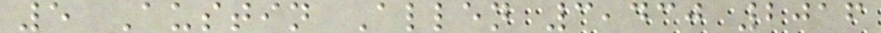5 Austin Allen 3,430 2016
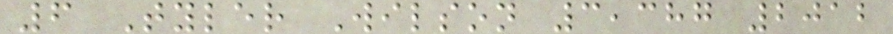6 Tyler Wilson 3,387 2012
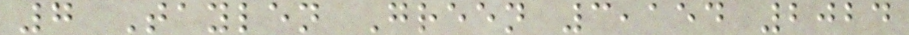7 Taylen Green 3,154 2024
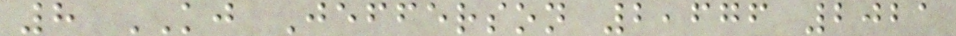8 KJ Jefferson 2,676 2021
